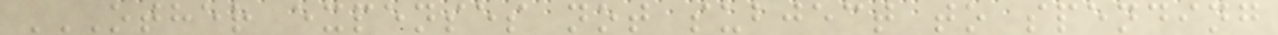OTHER EXPENSES NOT SUBJECT TO SPENDING
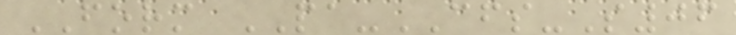FORM PA-CFS-S06
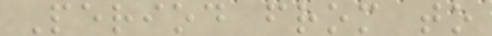Period from to
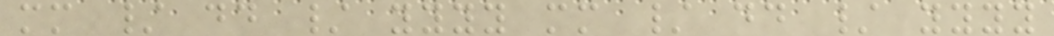mm / dd / yyyy mm / dd / yyyy
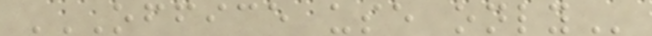OFFICE USE ONLY
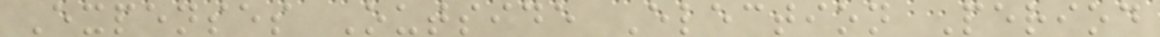Expenses Outside Election Period
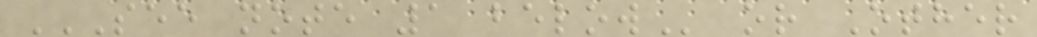SEE NOTE 1 BELOW or Other
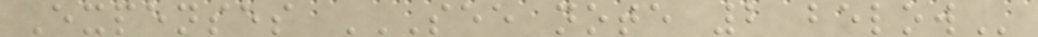Expenses SEE NOTE 2 BELOW
